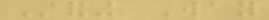Standing Way
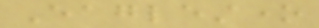Eaglestone
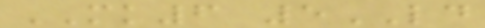MK6 5LD
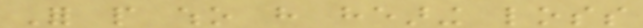For people who have hearing loss
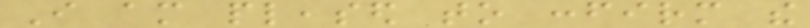I am pleased to confirm the
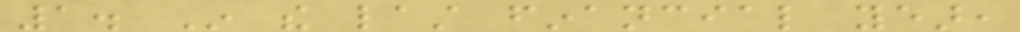1. In the last financial year,
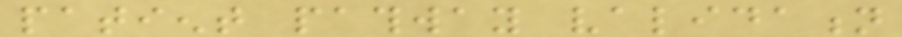patient pathway validation
